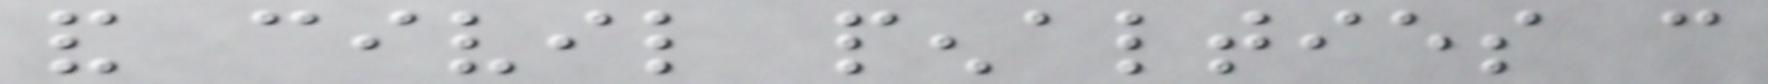and civil penalties can
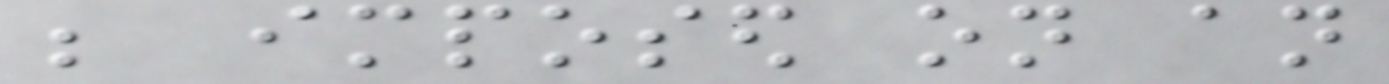be imposed on an
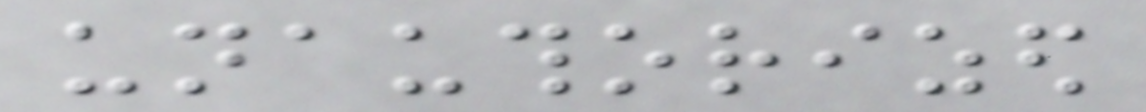unauthorized
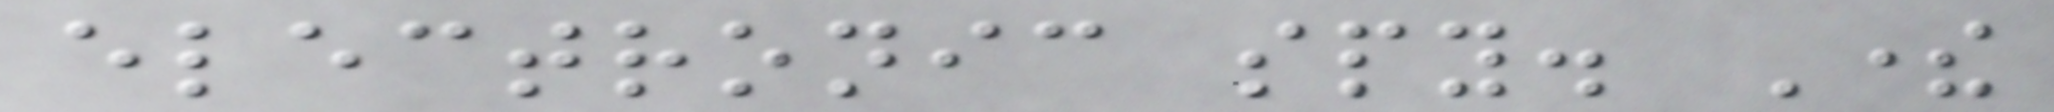electronic spy. There
